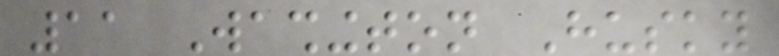11 Washington Husky
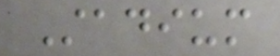Stadium
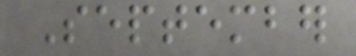September
